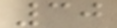30
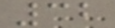32
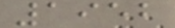1952
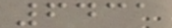6431
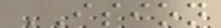ISION
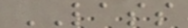LASS
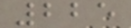225
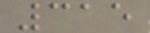315
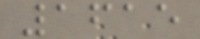1615
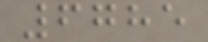6785
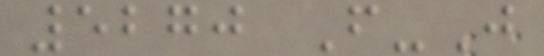5270 F-J
